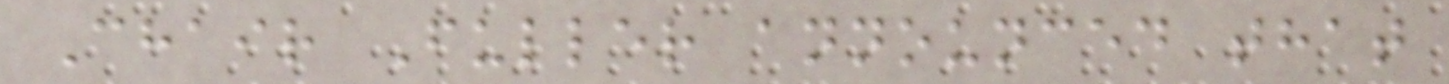Chair Fuller announced that
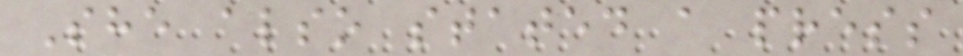She also stated a press
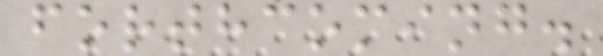forthcoming.
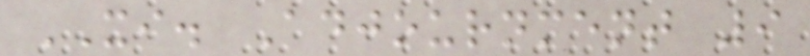XI. Adjournment 9
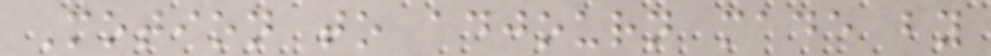Motion to adjourn made by
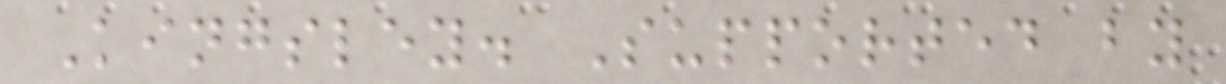Kingsley. Supported by
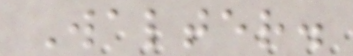Walter.
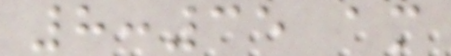8:35 am
